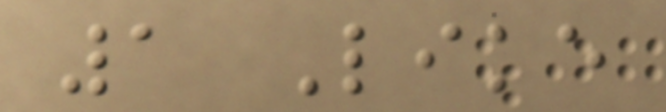1 Like
